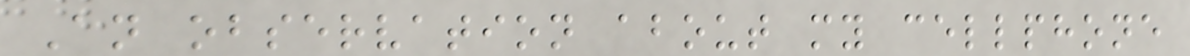An observation about my cellphone
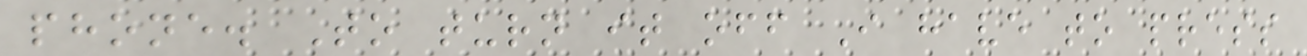phone. To turn it off I have to press
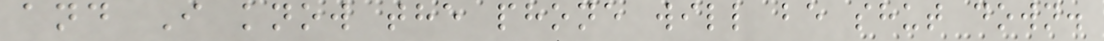and I know the phone will be shut down.
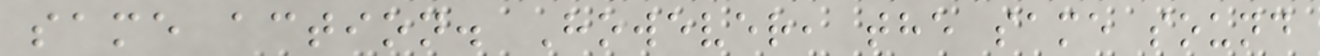same action. However, the same sound
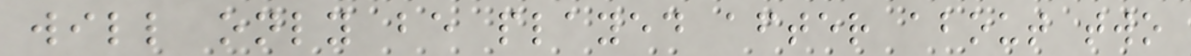will only be played after about two
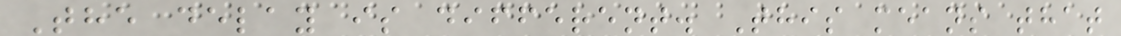The delay is different. This means that
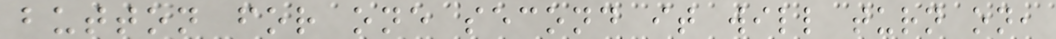button for one second it will turn on,
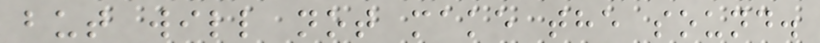but will not make the sound.
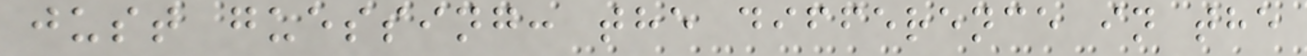just guessing: the difference in the
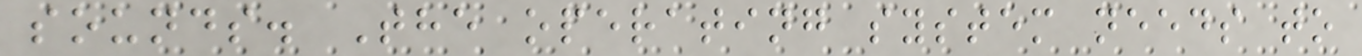sounds. The operating system needs to
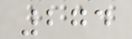274
